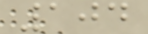104
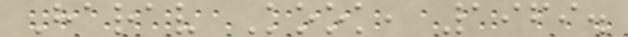Harav Kook, 1969.
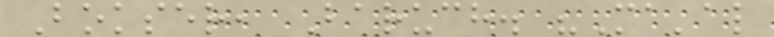Bokser, Baruch. "Ma'al
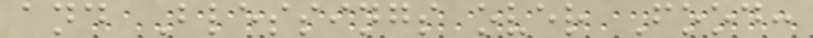and Blessings over Food:
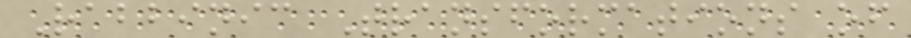Rabbinic Transformations of
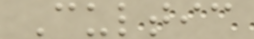Cultic
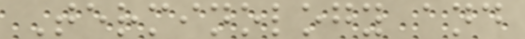Terminology and
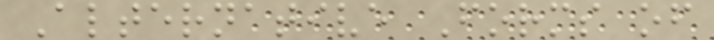Alternative Forms of
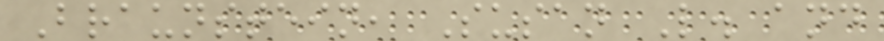Braunstein, Susan L. and
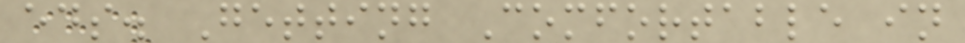eds. Getting Comfortable in
